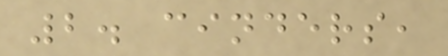2. cinders,
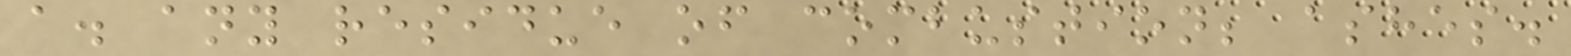a. any residue of combustion; ashes.
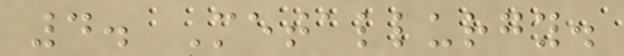4. Metallurgy.
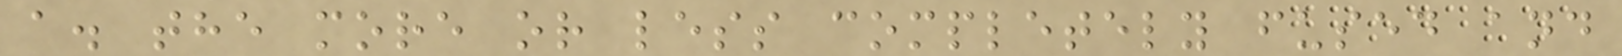a. the more or less completely fused and
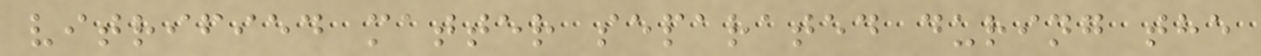vitrified matter separated during the
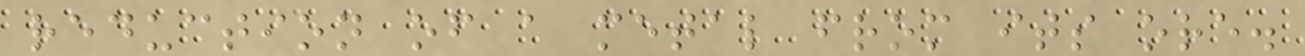reduction of a metal from its ore.
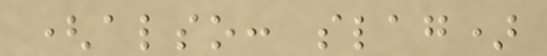(also: slag)
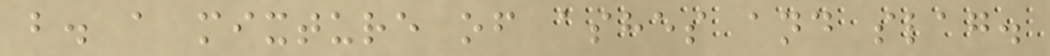b. a mixture of ashes and slag.
